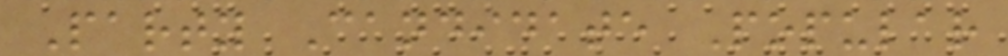Party Candidate Popular
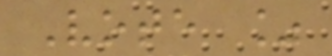Vote %
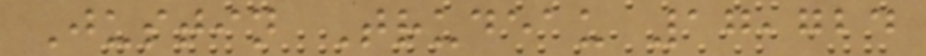Justin Trudeau 17,724
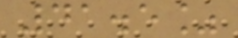41.5%
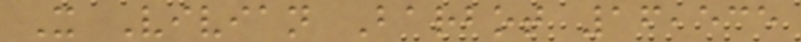X Vivian Barbot 16,535
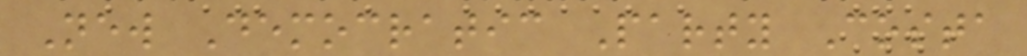New Democratic Party Costa
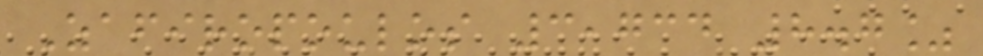Zafiropoulos 3,734 8.7%
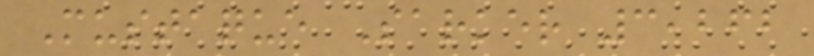Mustaque Sarker 3,262
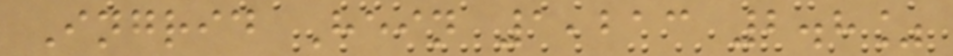Ingrid Hein 1,213 2.8%
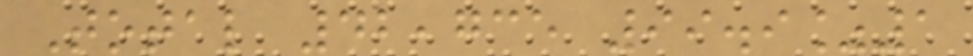Total 42,735 99.9%1
